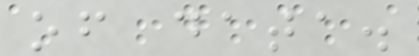of data.
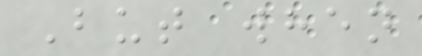But when
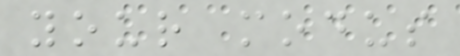your modus
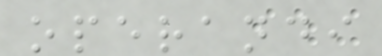operandi
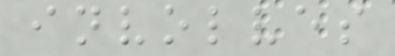involves
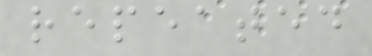repeated
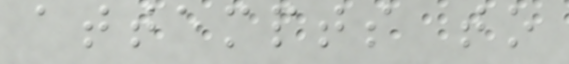attempts to
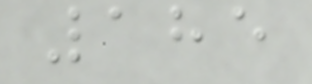185
